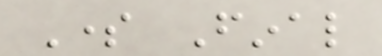Some Final
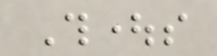Thoughts
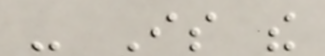- Is the
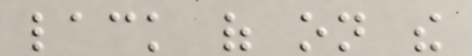lack of on the
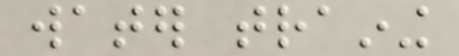water training
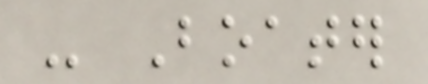- Boater
